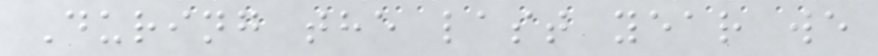During the last year we
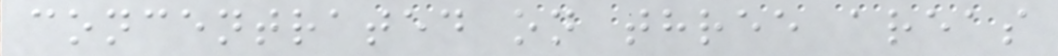concentrated on three areas
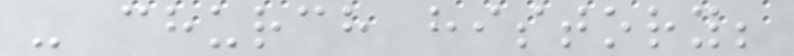- church history;
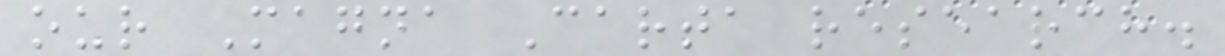our Magna Carta research.
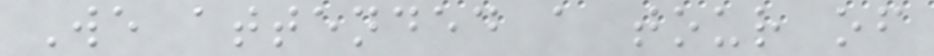We attended a tour of
